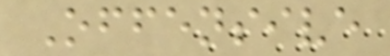Offensive
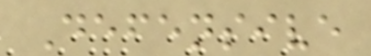Defensive
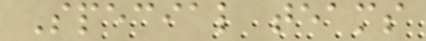Special teams
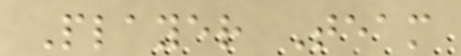Player Team
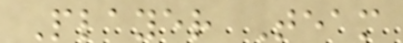Player Team
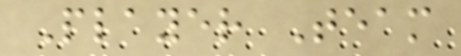Player Team
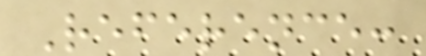Reference:
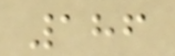186
